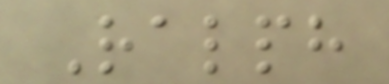Ralph
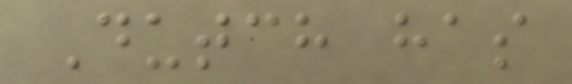Dutch has
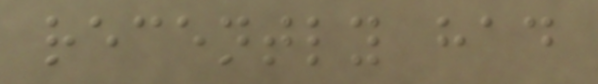recently had
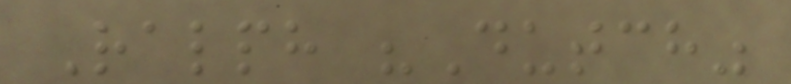Ralph "Dutch"
